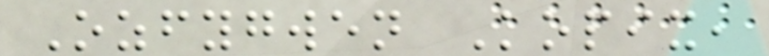Ozfygwen Kopix,
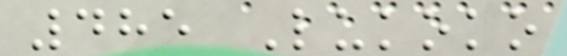485 Lukoko
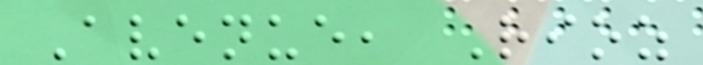Avenue, Rioz
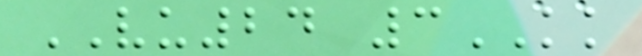VU24 3KK
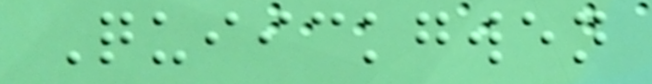Quiickgwen
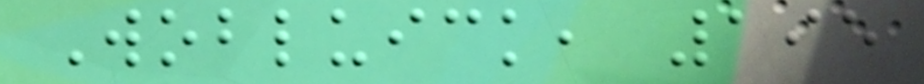Wobluick, 195
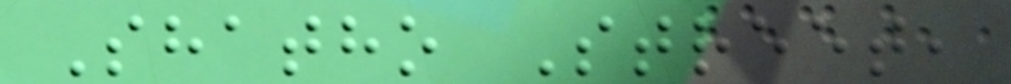Shatho Street,
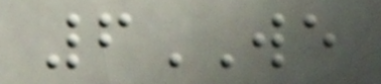6WE
